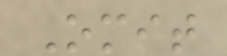Omit
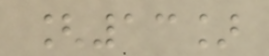[13]
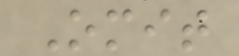Omit
